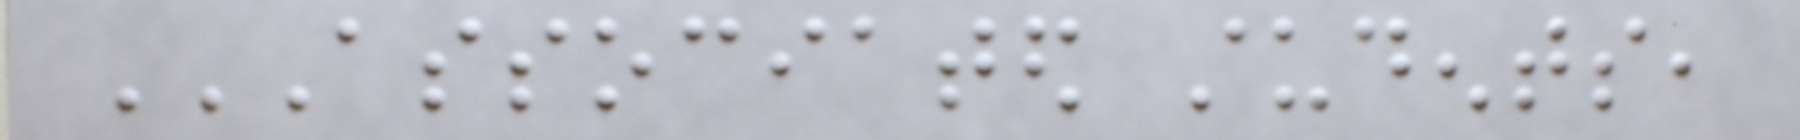ASSOCIATED STUDENTS,
